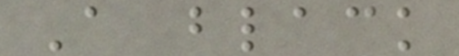A black
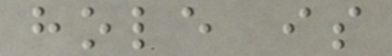hole is
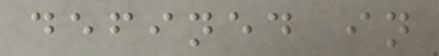defined in
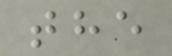the
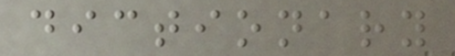dictionary
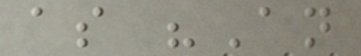as "An
